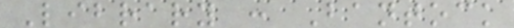Library : Bantock
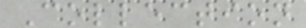Collection
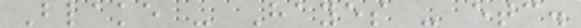Blake - Hayes - etc.
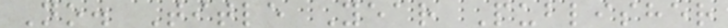No. Title Year Publisher
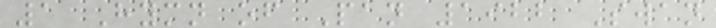1 Hymn of Pan 1922 Swan
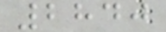2840
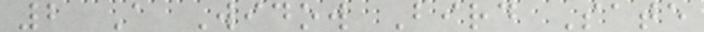2 A Widow Bird Sate
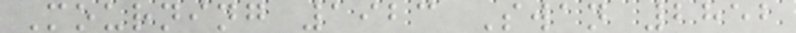Mourning 1923 Swan 2852
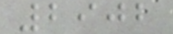2902
